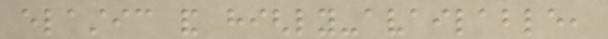elastic and highly-available,
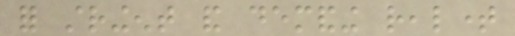for stringent and demanding realtime
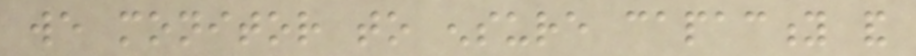we monitor to ensure capacity and
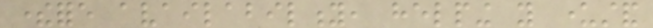therefore availability, helping you understand
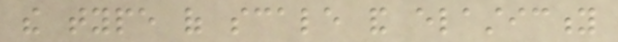the type of scale and elasticity
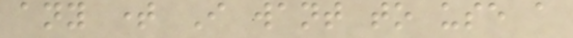any time I want to use a
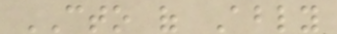CTO of Ably
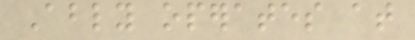Ably operates at
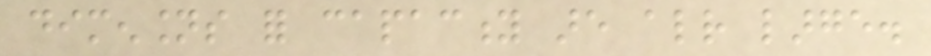dimensions for capacity are already large.
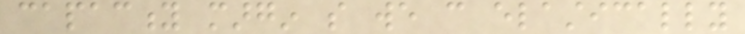capacity margin so we can elastically
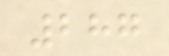287
